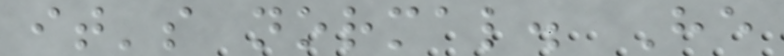it's normal. He
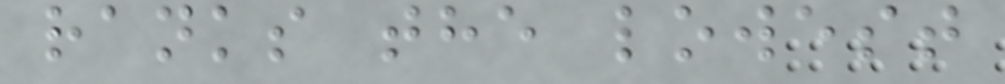ranks the lowest
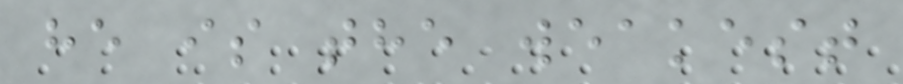he is the weakest
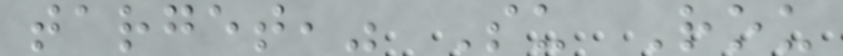target," Su Rou
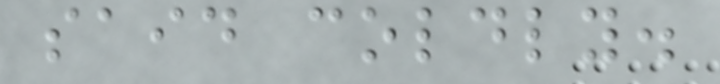said coldly.
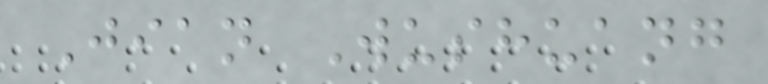Jian Wushuang
